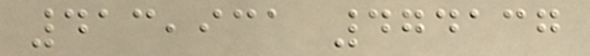413,931 474137
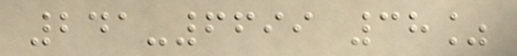241-6699 38%
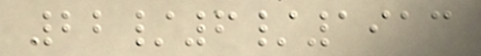22/6/1913
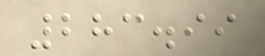283.99
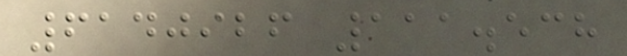6140926 111.538
